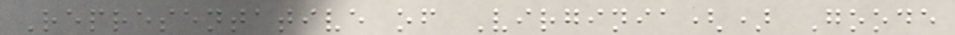Representative of Virginia() Goode
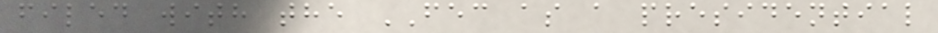filed with the FEC as a presidential
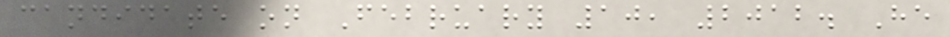candidate on February 10, 2012. He
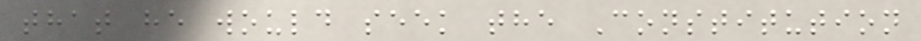that he would seek the Constitution
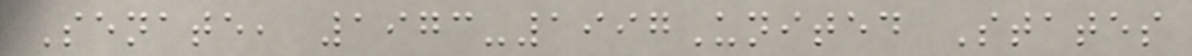Senate, 1973-1997United States
